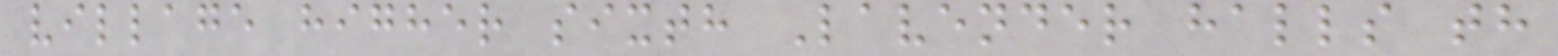village higher sixth Lavender halls th
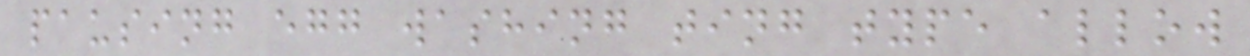pausing egg washing ting type allow
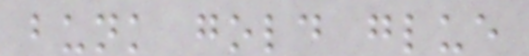bunk gold glue
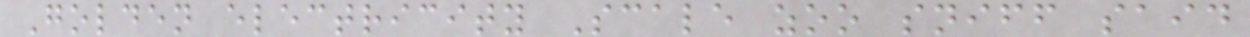Golden electricity Scale zoo sniff said
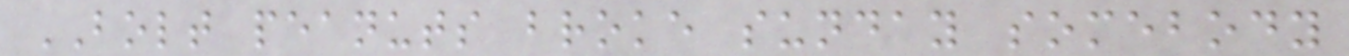BOLT peanuts broke sunday somebody
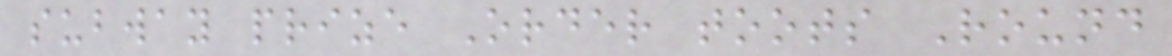subway prize Order toots Round
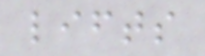lifts
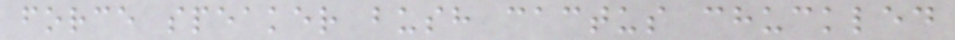force speaker bush cactus chuckled
